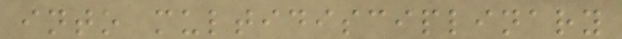into multidisciplinary
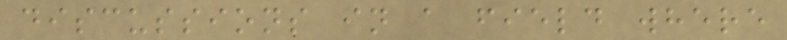discussions in a field where
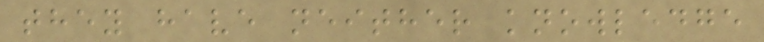they have neither knowledge
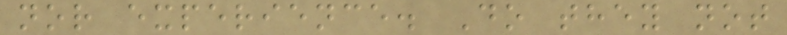nor experience. Do they not
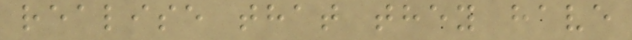realise that they have
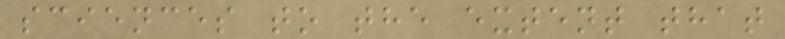sciences to the extent that
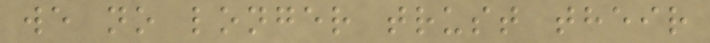we no longer trust their
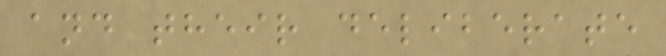and their deliberate
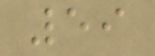59
